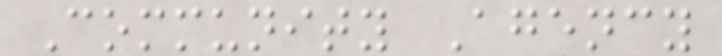Community Agency
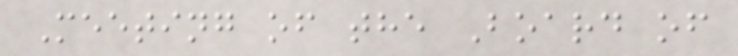Meeting of the Board of
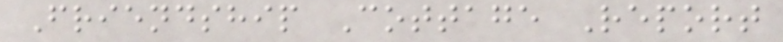Friendship Cottage Report
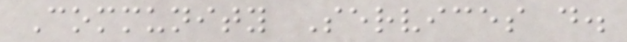Community Services d.
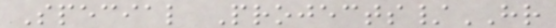Special Projects/HR
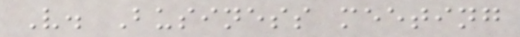V. Business meeting
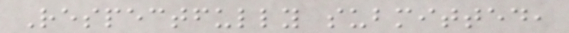Respectfully submitted,
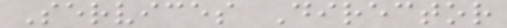Services Director
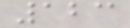123
